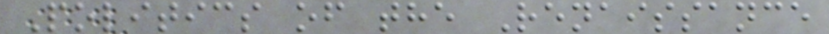Politics of the Renaissance
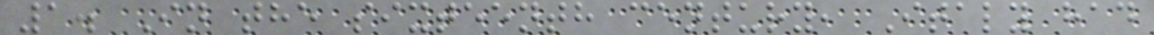1. In the sixteenth century, Italy had
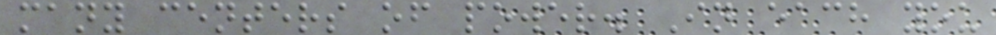many centers of power. In each you
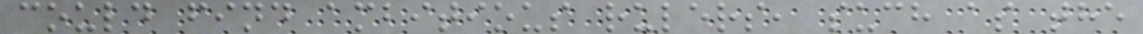could find ambitious rulers, such as the
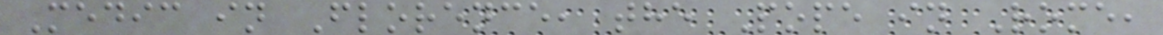Medic in Florence, the Pope in Rome,
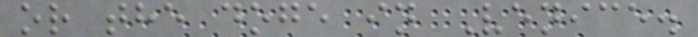or the doge in Venice.
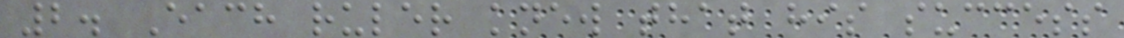2. Each ruler knew that his success
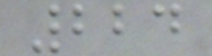224
